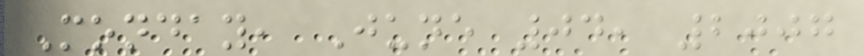Monday, June 04, 2007
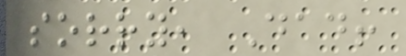sorry, Dad!
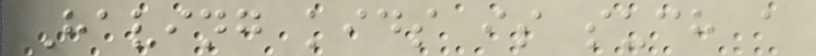Having kids is such a
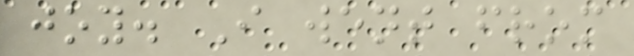joy. I went from
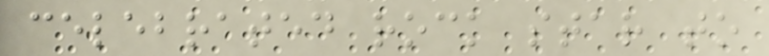celebrated rock star to
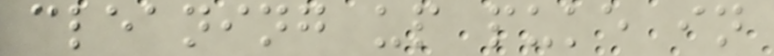cleaning up puke in
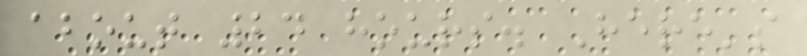about 24 hours. Here's
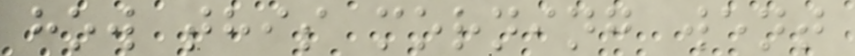how this morning went
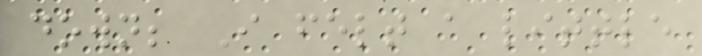down; I felt a little
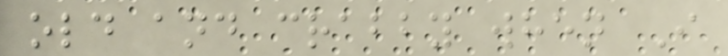old and crabby when I
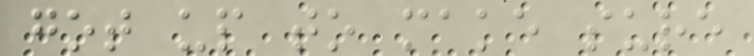got up to make sure
